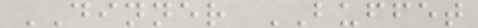DINNER BUFFET
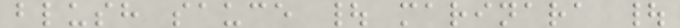blush sauce | marinara |
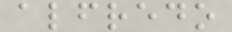alfredo
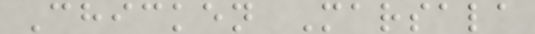Chicken Marsala
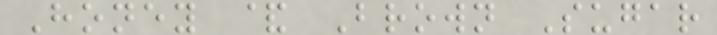Honey & Brown Sugar
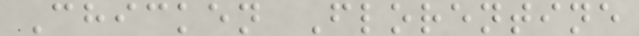Chicken Florentine
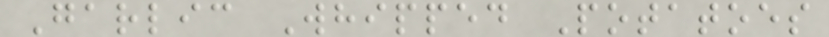Garlic Whipped Potatoes
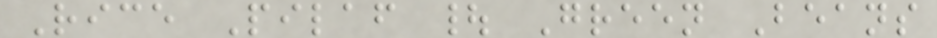Rice Pilaf | Green Beans
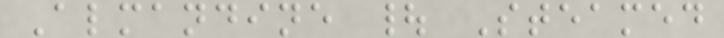Almandine | Steamed
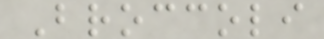Broccoli
